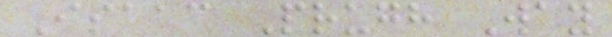Isaac Prugh Way
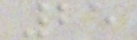25
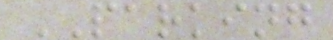PARKING
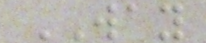WAY
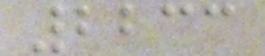2233
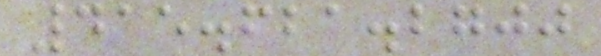415.621.2700
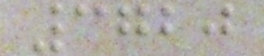3720
